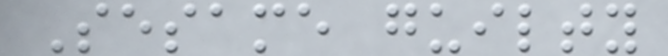Sesame guilty
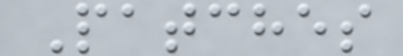Patches
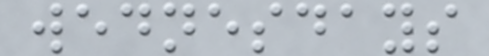wednesdays
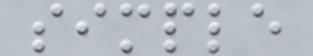simple
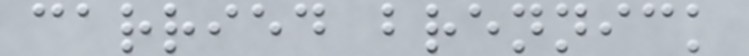carried brennick
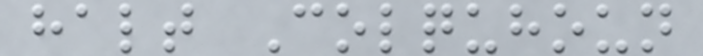halt Colquhoun
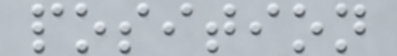position
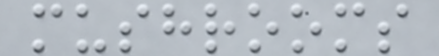mushrooms
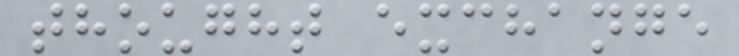thought exchange
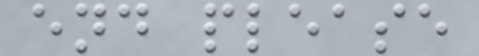end please
